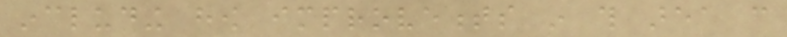including how improvements in this area can
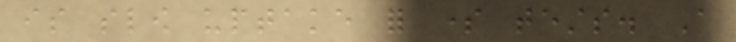is slow uptake for some tests. A
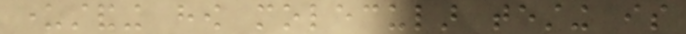understanding how molecular testing is
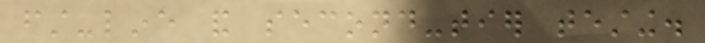first-line and second-tier testing.
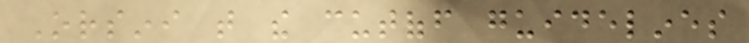Orsini that the cutoff guidelines
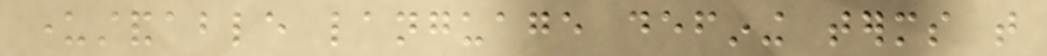understandable language defining terms that
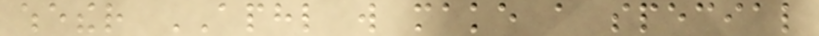whether APHL will make a special
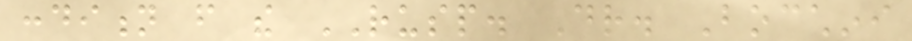condition from the RUSP. Dr. Bocchini
